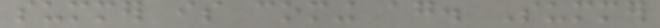summer is coming again. Summer
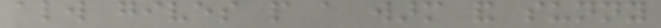always gives people a warm and sunny
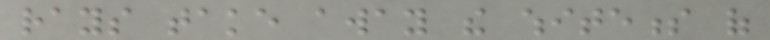rays take away the whiteness of
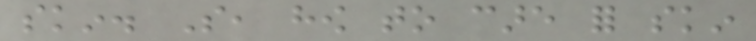skin. So, how to care for skin
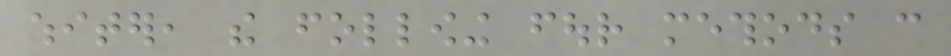whiter, the following four methods can
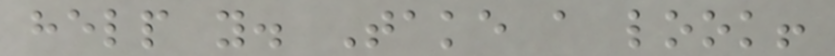help you. Take a look!
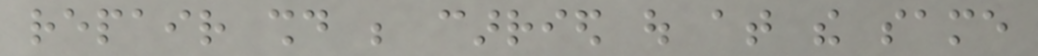repair should be carried out at the same
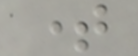time
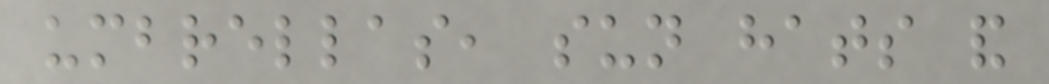umbrellas, sun hats and
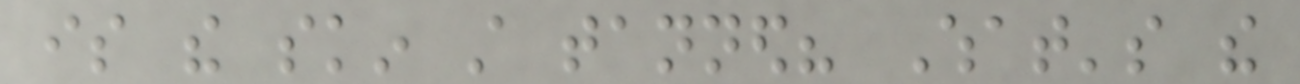is the skin still tanned? What's the
